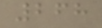268
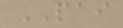PAI
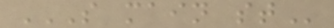S MAIN ST
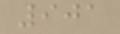901
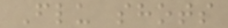Flu shots
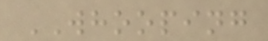WHOOPING
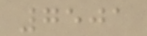7501
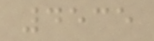4535
